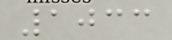1033
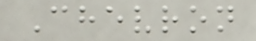Chevron
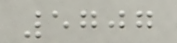5707
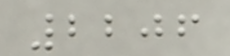2206
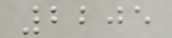2205
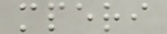mperi
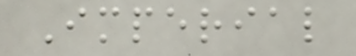Imperial
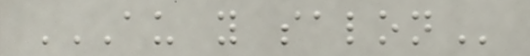AU Y SALON
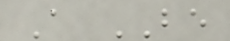A BE
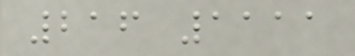216 1111
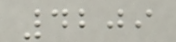4209
